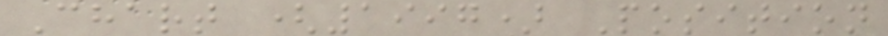Chart (1997) Position
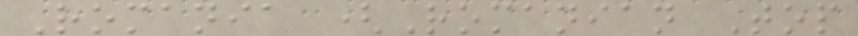Romania (Romanian Top
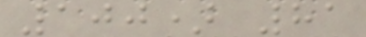100) 81
